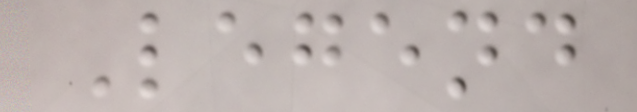Legend
